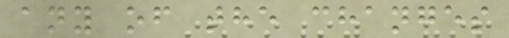any of the changes
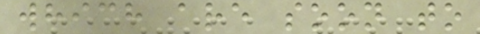which are soon to
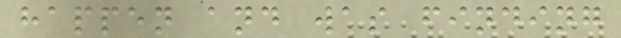happen and was finding
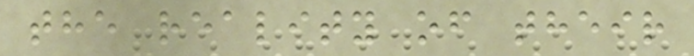the reality of their
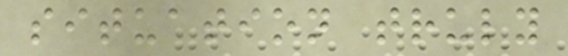situation truly
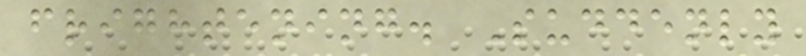frightening. Suddenly
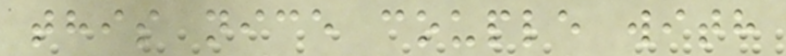this nice couple with
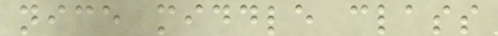nice middle class
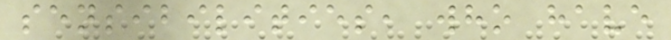sensibilities, who have
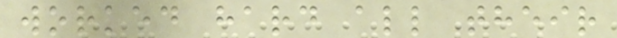worked hard all their
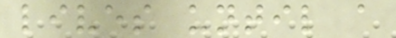lives until a
